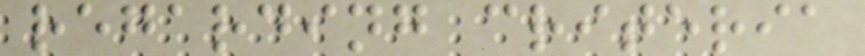regarding criteria
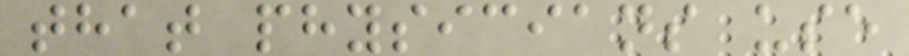that physicians use
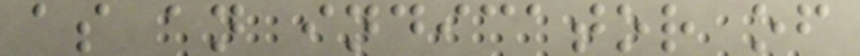as an indicator of
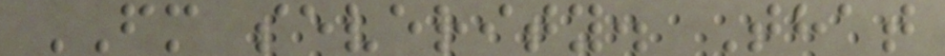FM severity. That
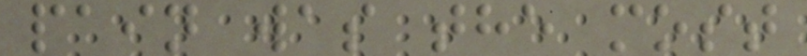pain was the most
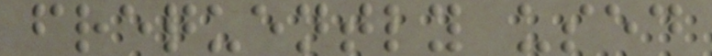frequently used
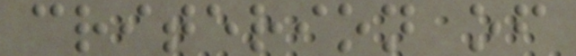criterion of
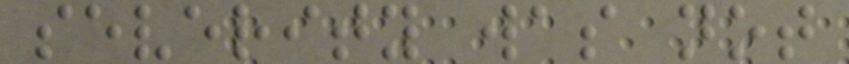severity was not
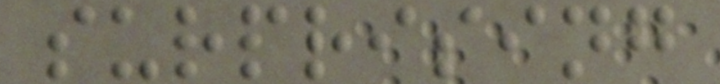surprising
